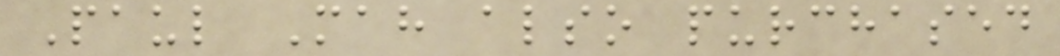Paul Mah also purchased
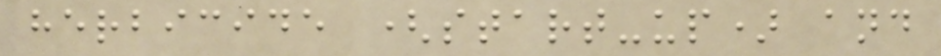herbicide (start-up) and
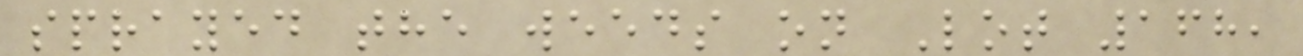sprayed the weeds on Lot 168,
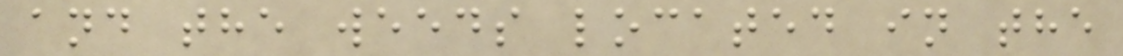and the weeds located in the
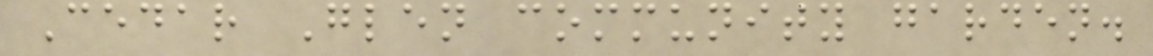Cedar Glen community garden.
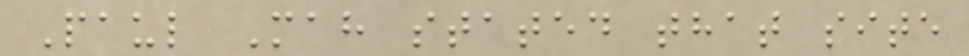Paul Mah stated that site
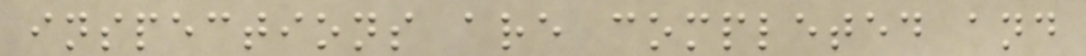inspections are completed and
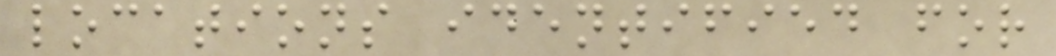locations identified for
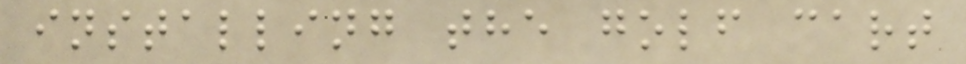installing the golf cart
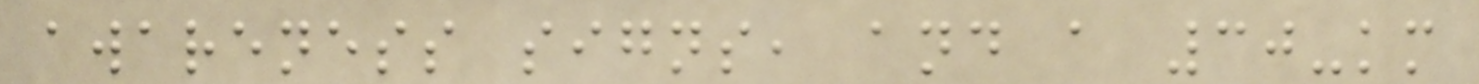awareness signs, and a 30-km
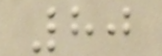80
